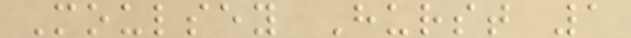Moulsey Hurst 1
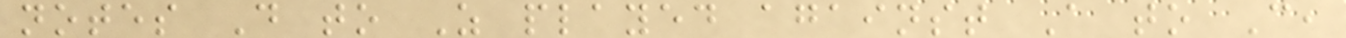notes D to Z played against A to C,
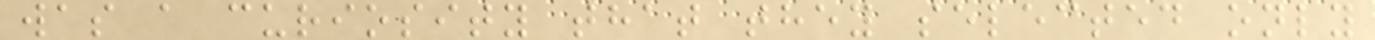was a curiosity that they selected only
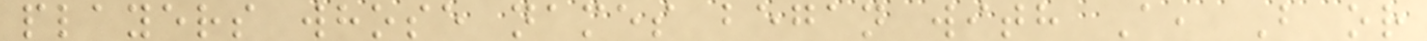players whose names began with A, B or
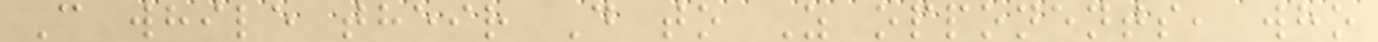C while their D to Z opponents, who
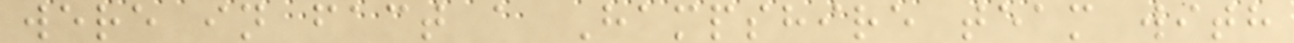were in fact a Hampshire team with
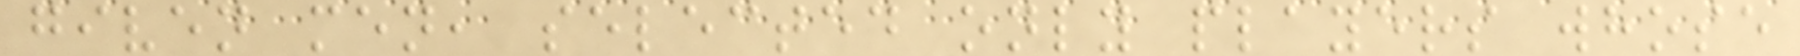given men, selected only players whose
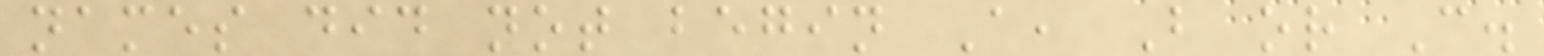names did not begin A, B or C.
